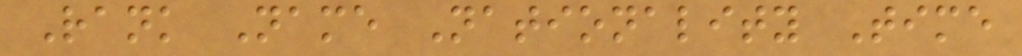Rank Name Nationality Time
